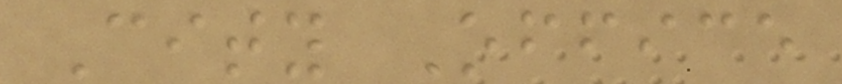City Office
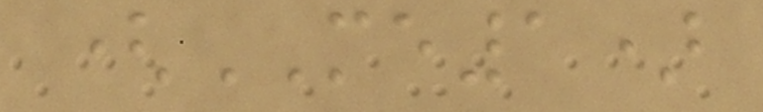(ME1)
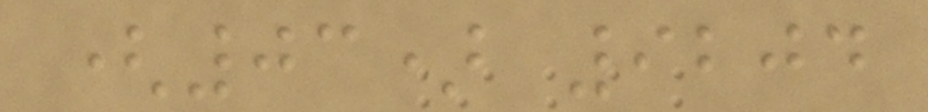(03) 9204
